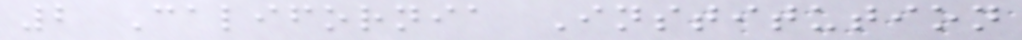2 California Institution
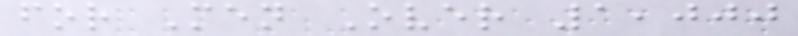for Men Over 1,000
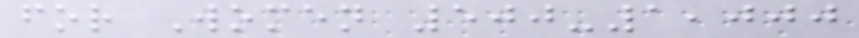for Women 500-1,000
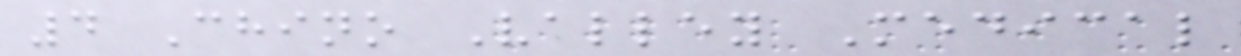4 Chino Valley Medical
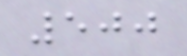500
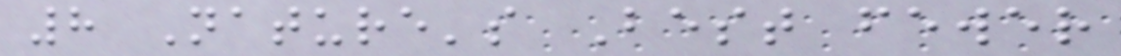8 Nature's Best fewer
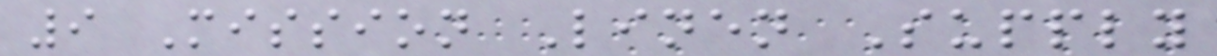9 Mission Linen Supply
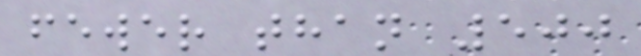fewer than 500
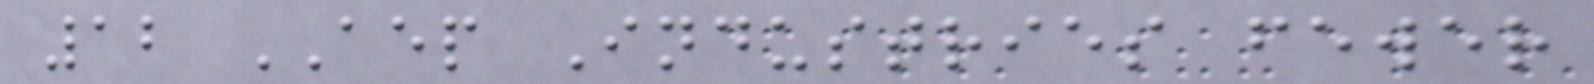12 AEP Industries fewer
